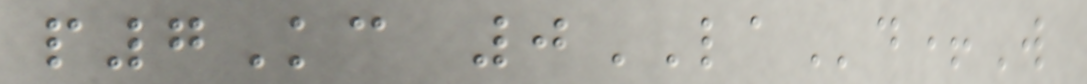p7Kc 0LAd+W
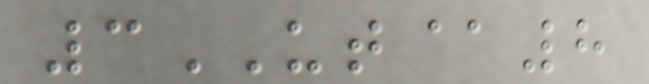3UT@8
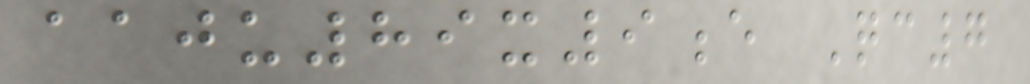aaju89x9e Qc7
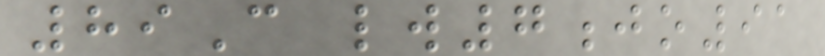89C lw7jo91
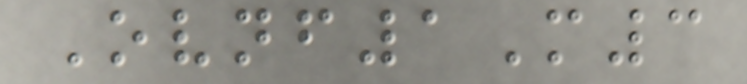Ovnf1M3
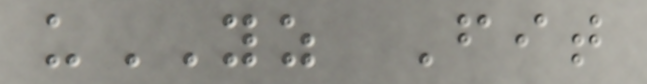uYZ Fit
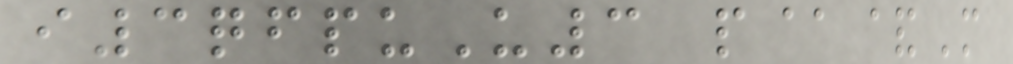i3qfpuU3 p@&M
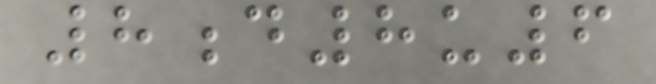8d8u6
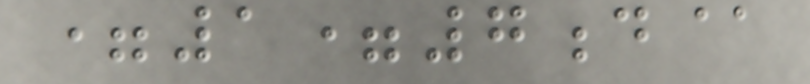=1=7d@
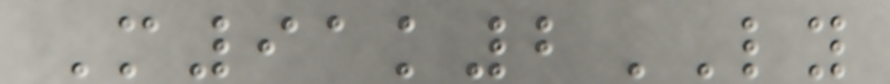M91k2LY
